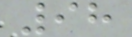98
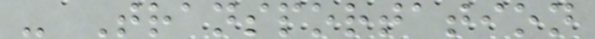- Transportation
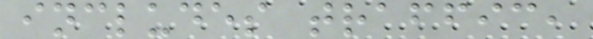includes traffic,
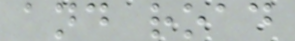and road
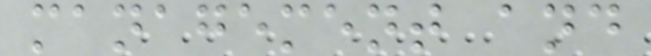management and
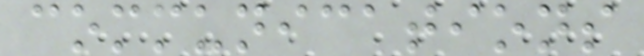communications
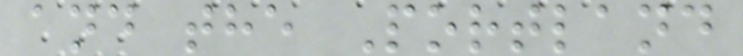and the Portland
